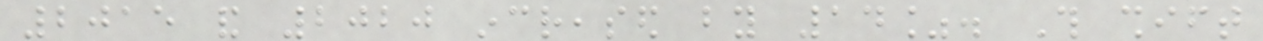2015 and 2020 increased by 14%. This shift
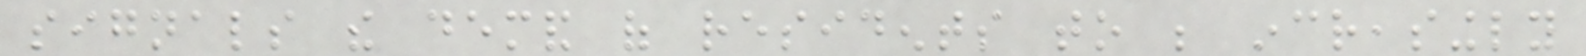signals the demand of residents to be increasingly
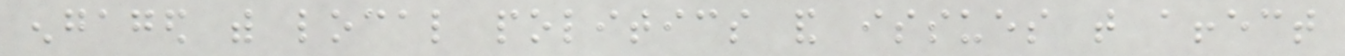engaged with local politics and issues that affect
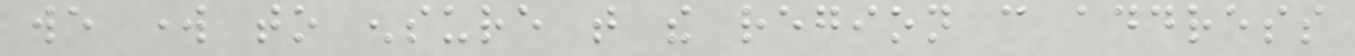we work to ensure that the region can address
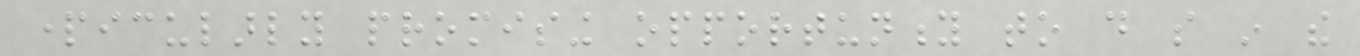particularly promising opportunity to do so in the
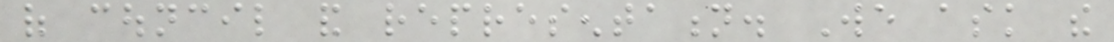of council and representation. We ask the
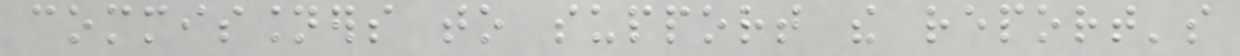commissioners to support the report's
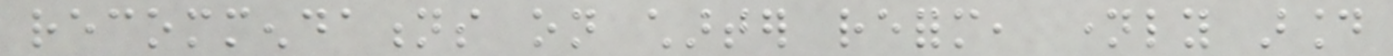recommendations on charter reform, namely around
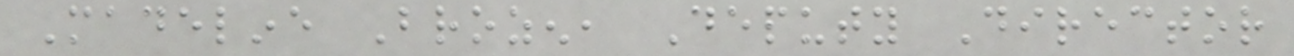Madeline Brozen, Deputy Director
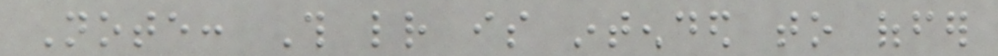Note: This letter is intended to offer
